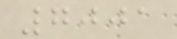7001
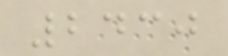2430
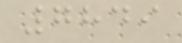7849
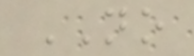NO
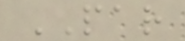PAR
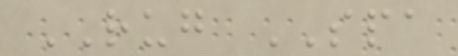RUG SPA
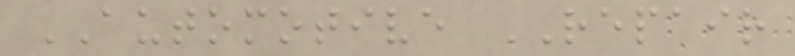AUTOMOTIVE REPAIR
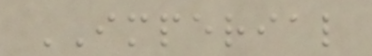IMPERIAL
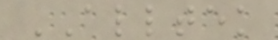ALLTEK
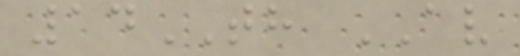14TH AV
